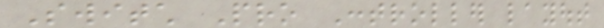Switch Pro Controller layout
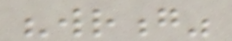"wrong"
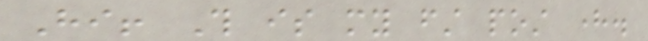Hi! This is my first post here.
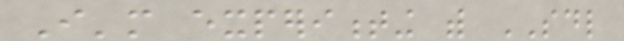I'm experimenting with SDL
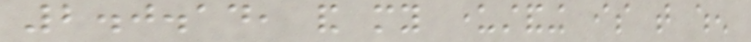2.0.14, and my understanding is that when
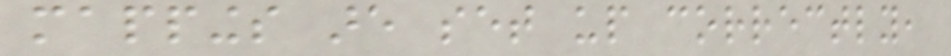mappings are set up correctly,
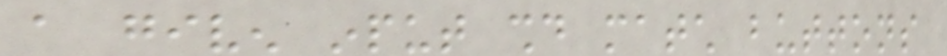a given input should match buttons
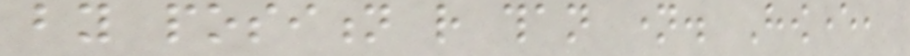by position rather than name. However,
